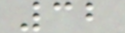32
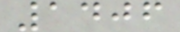1406
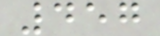457
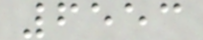6553
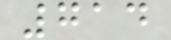714
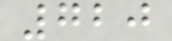720
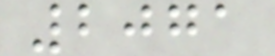2071
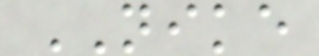NIKE
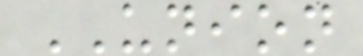UNION
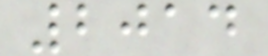2014
